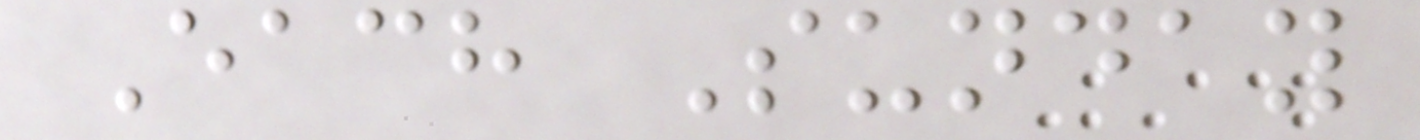Each Sunday
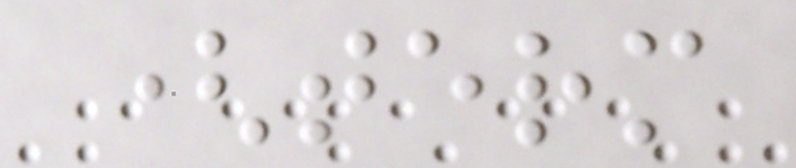(term
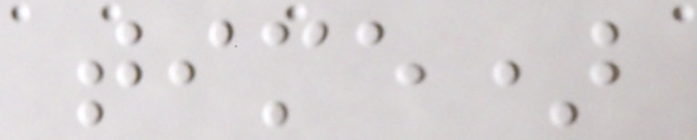time)
